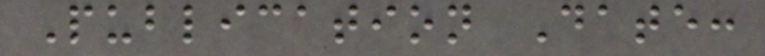Publication Date:
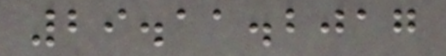29.11.2017
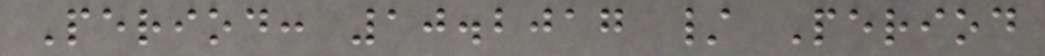Period: 10.2017 / Period
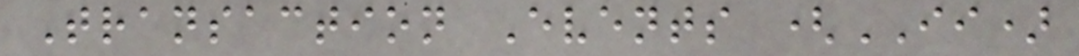Transaction Events (II)
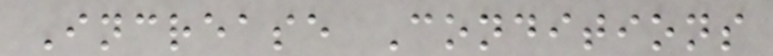Increase Conditions
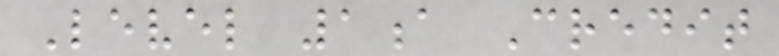Level 1a Credit
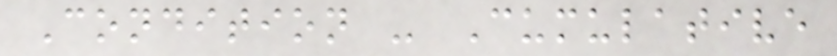Condition - Cumulative
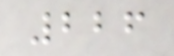226
